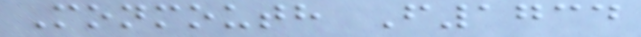Monmouth F1734
